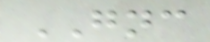GNC
